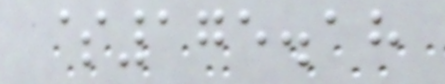$175.18
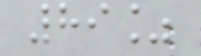89%
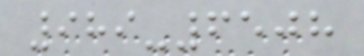989-6508
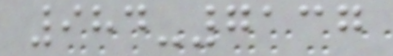984-7137
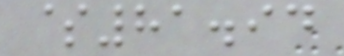$81.94
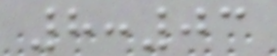8:03
